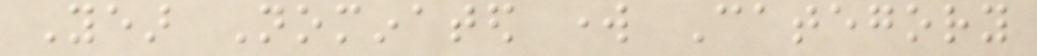Year Nominated work Category
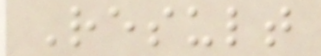Result
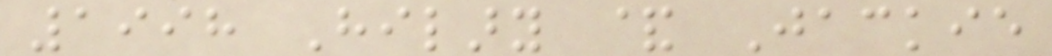1998 Hilary & Jackie
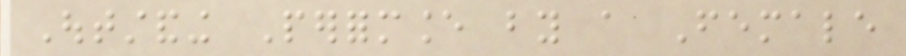Outstanding Performance by a Female
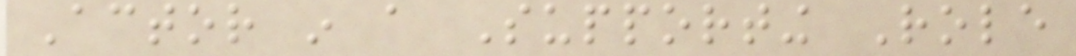Actor in a Supporting Role
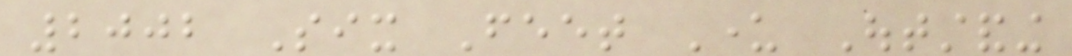2002 Six Feet Under Outstanding
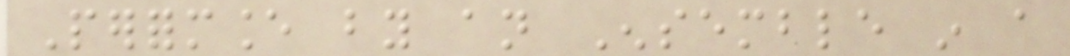Performance by an Ensemble in a
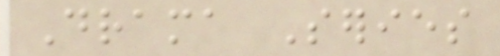Drama Series
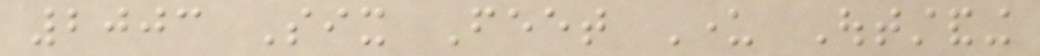2003 Six Feet Under Outstanding
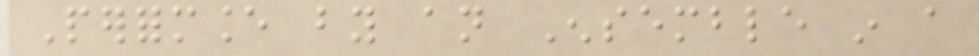Performance by an Ensemble in a
